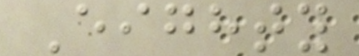Eighty
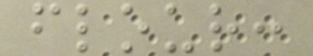flour:
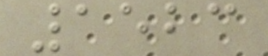1523
